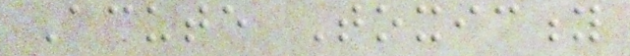Acute Toxicity
